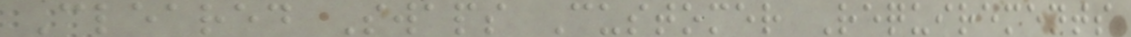Cleared Swaps Customer Requirements
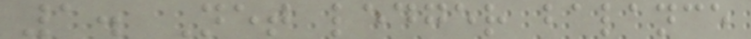1. Net ledger balance
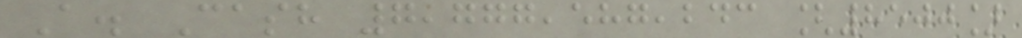A. Cash 7,777,587,243 [8500]
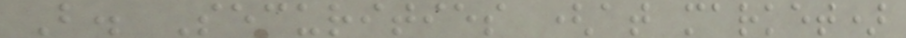B. Securities (at market)
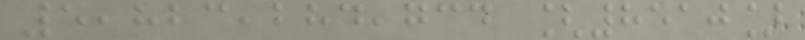5,823,284,734 [8510]
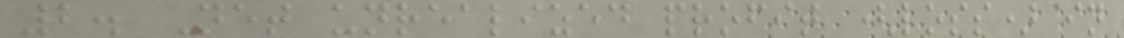2. Net unrealized profit (loss) in
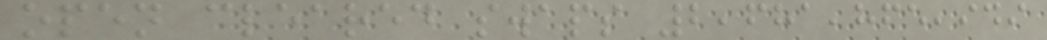open cleared swaps 2,681,865,949
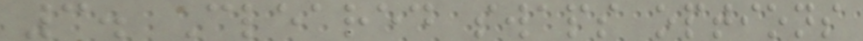3. Cleared swaps options
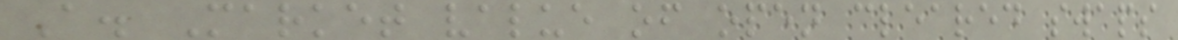A. Market value of open cleared swaps
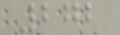272
